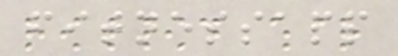fitnessapp
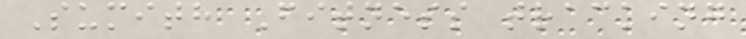Sumith Fitness tracking
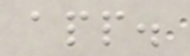app.
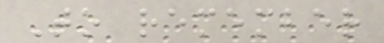To remember
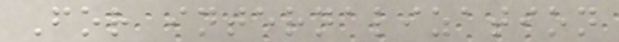For internalization
